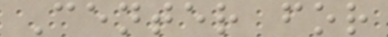Center for
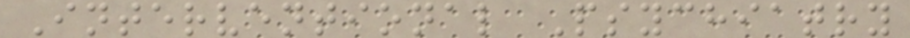Interventional Psychiatry
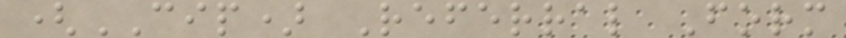(CIP) Referral Form
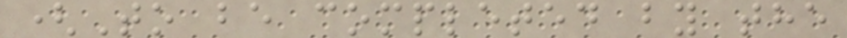(To be completed by the
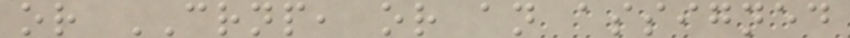or CRNP, or an assigned
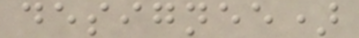designee)
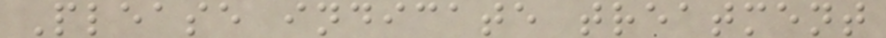Please indicate treatment
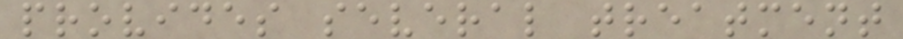provides several treatment
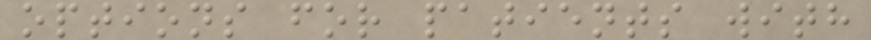options for patients with
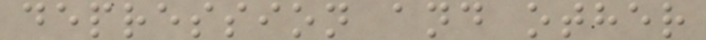depression and other
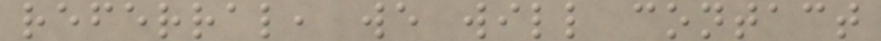referral, we will contact
